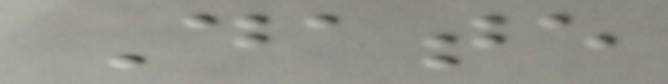Date
